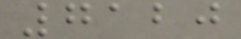7120
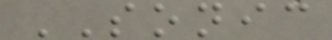SONIC
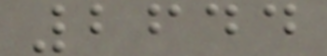2644
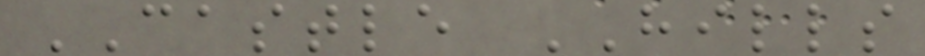CASTLE HILLS
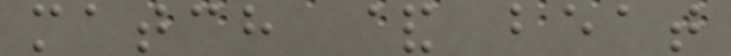match & beat
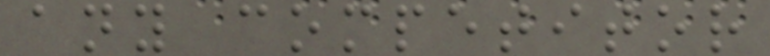any competitor
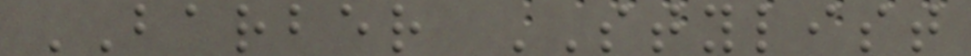BARBER STYLIST
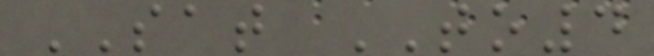SAT TO4
